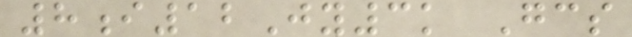8i12Jy3k Gcs
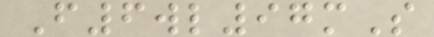F6wl97mS
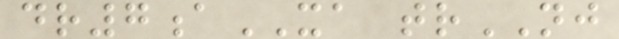dr7aXA trNJ
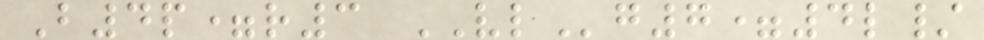B4p=r3 VLg7=4l/
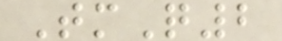TmQ2
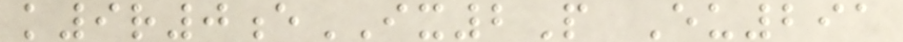k9r0eIX2P Eu291
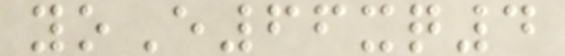yoE66xq4
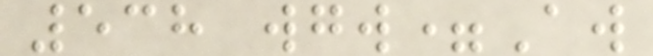538 wgw=Aw
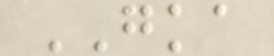GKA
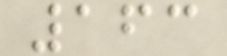163
